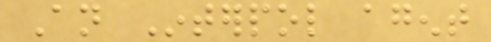An Interpol agent
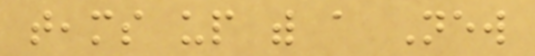teams up with a New
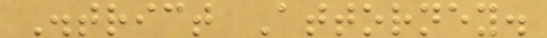District Attorney.
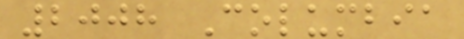2008 Columbia
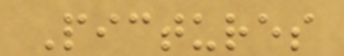Pictures
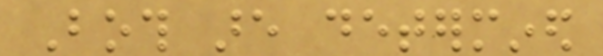Both are determined
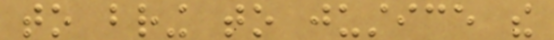to bring to justice the
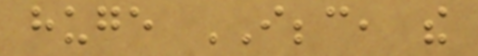huge IBBC, the
